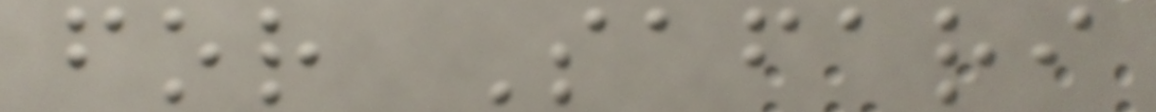for Safari
